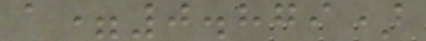a=0.879)
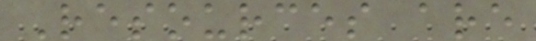Resources are
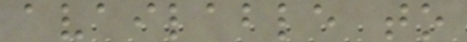available to
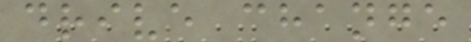drive change
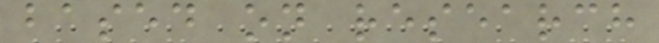based on research
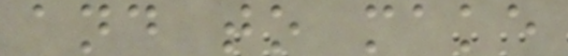and to make
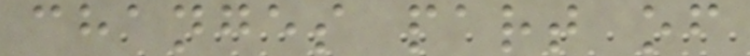changes part of
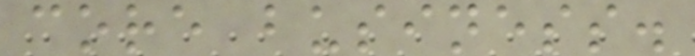core business.
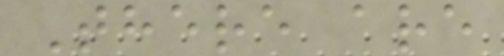There are
